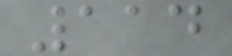114
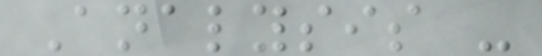Analysis -
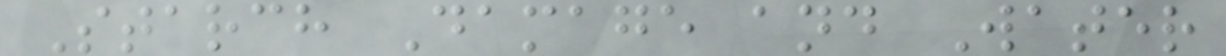Starch Damage and Water
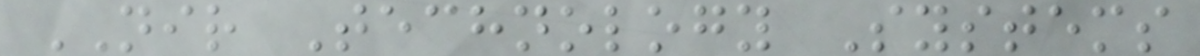NIR Technology Systems
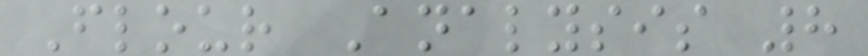Flour Analysis 8
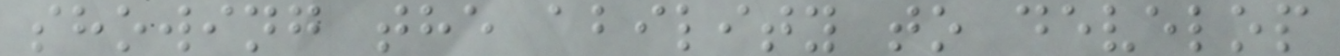showing the ability to develop
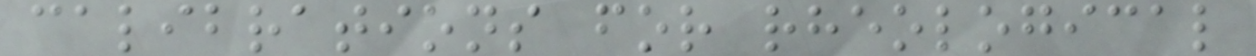calibrations for rheological
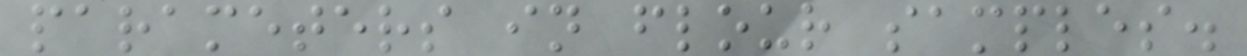parameters in flour samples.
